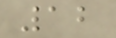12
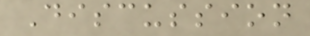Discussion
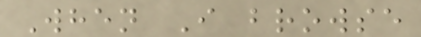When I browse
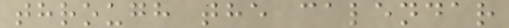through the calendar
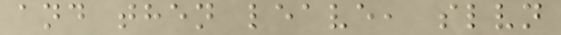and then leave, slvn
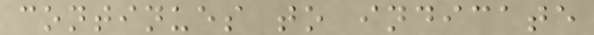continues to indicate
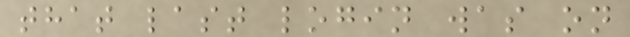that last login was on
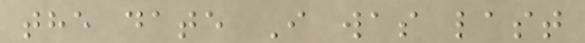the date I was last
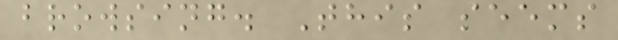browsing. This seems
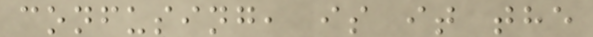confusing, is it the
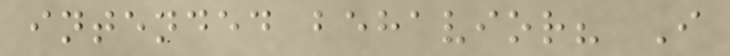intended behavior? I
